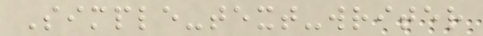Simple-text-writer
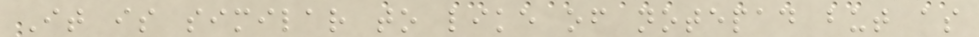It is similar to like of notepad but as
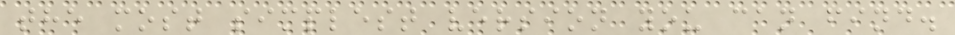the most simplest version you can find.
